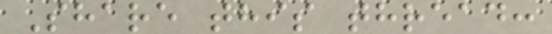Share this thread:
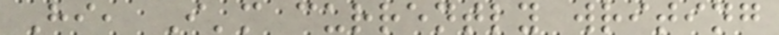Hi, I'm currently writing
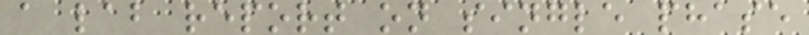a lab report on single phase
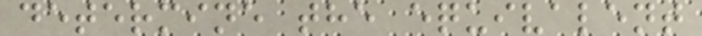determine the equivalent
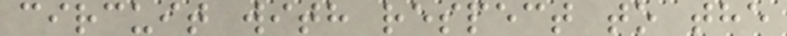circuit with respect to the
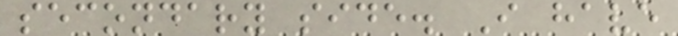secondary side. I have
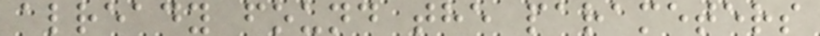already found the parameters
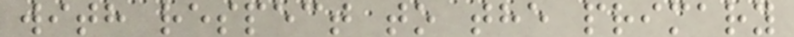with respect to the primary
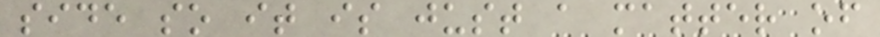side so it is just a matter of
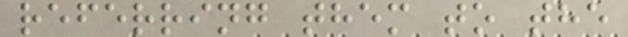referring them to the
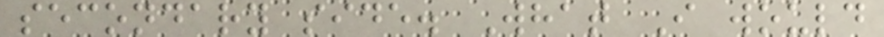secondary side. What I would
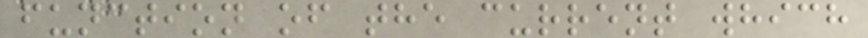function of the current which
